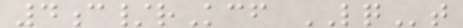4c/rKcf LQt
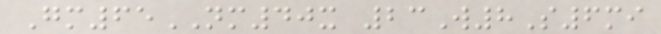Gm65NM40x 23W8S6mi
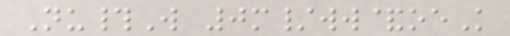Nu#W 0m/ww&oeK
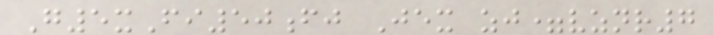G5xFi50fj Jex zj=vznr7
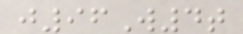j96W4t
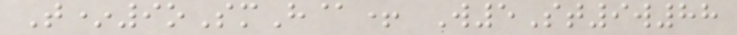T*9oSmH@+ W5St9w88
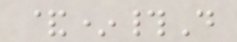&*#D
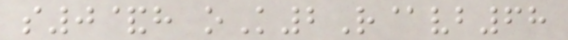s0&h oK2R@vb68
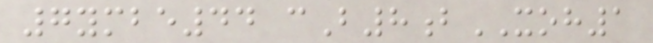7ymbe44 cB8bXOH1
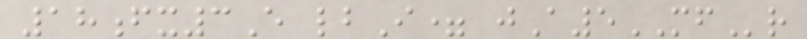18fx3E lbI= jA5MFr
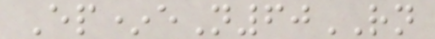Ep*eN60RN
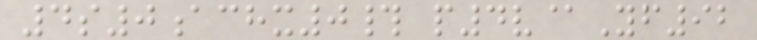4s0achx0# p4v@Yf92
